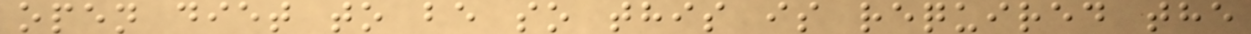open diet to be so this is required the
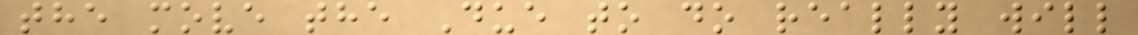the move the Due to do really will
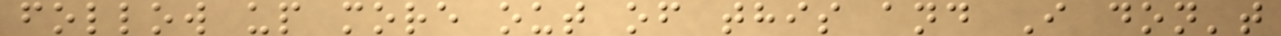follow up more out of this and I don't
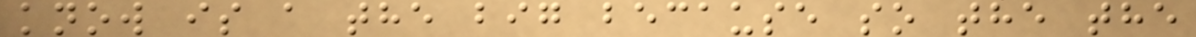know is a the big because so the the
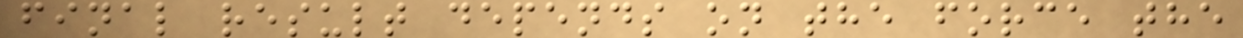final result depends on the force the
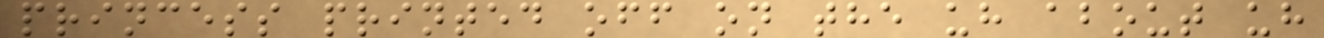princess printed off on the uh about uh
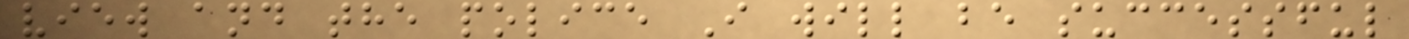view and the police I will be successful
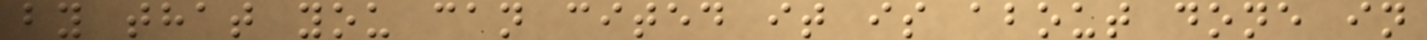by that you can cited it is about done in
